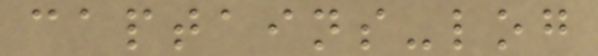captains-log
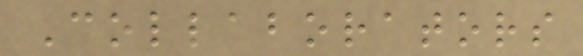Collaborators
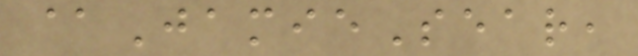@JamieSear,
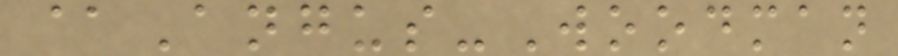@Angus-Woodman
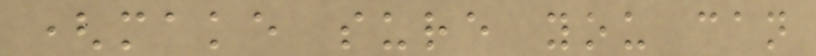(make sure you can
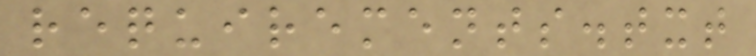requirements.txt
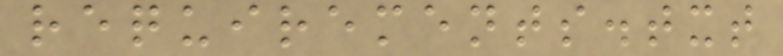requirements.txt
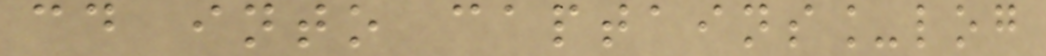cd into captains_log
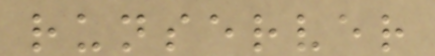runserver
